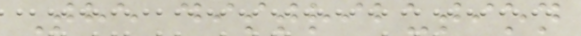The distribution
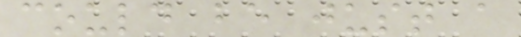could be just a
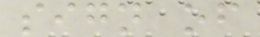sign of
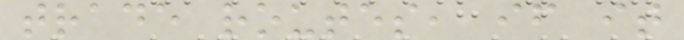trade routes, if it
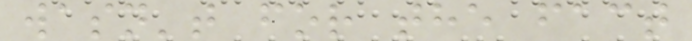wasn't for the fact
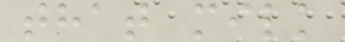that milk
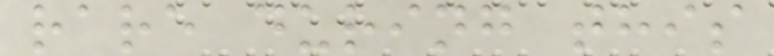rare during this
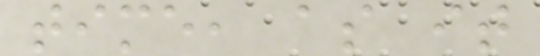time, as it
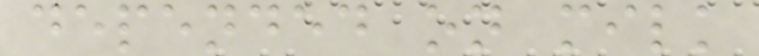depended on milk
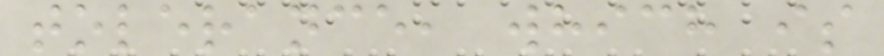tolerance, which is
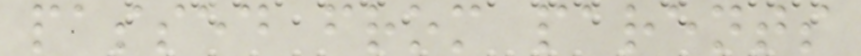passed from parents
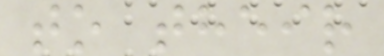to their
